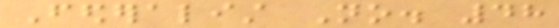Federalist No. 48
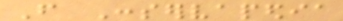From Conservapedia
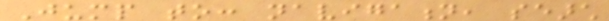Jump to: navigation, search
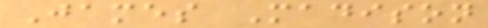James Madison
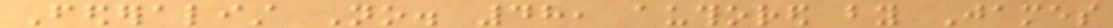Federalist No. 48, authored by James
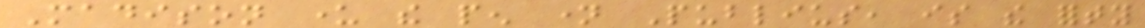Madison under the pen name Publius, is the forty
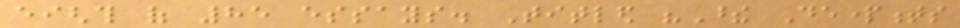eighth of 85 essays. Titled "These Departments
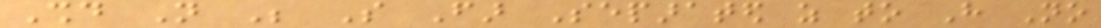Should Not Be So Far Separated as to Have No
